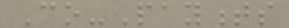Co-Payments
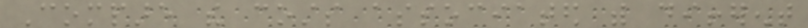Compare the costs associated with different
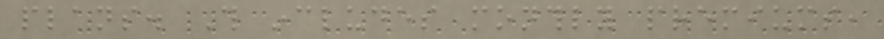plans. This includes monthly premiums,
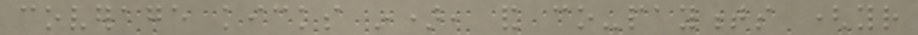coverage kicks in), and co-payments (your
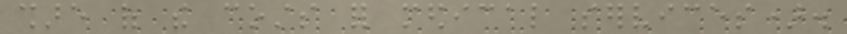share of the costs for medical services).
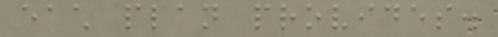each plan provides.
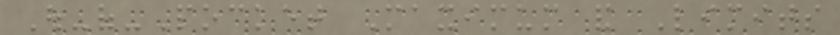Out-of-Pocket Maximum and Limits
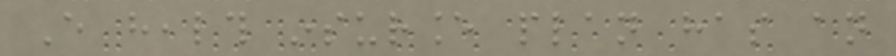Every health insurance plan has an
